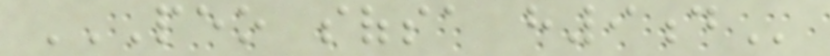PEO SOFSA H9D
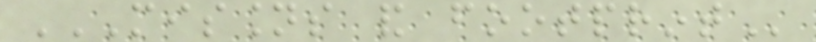MISSIONS AND FOOTPRINT
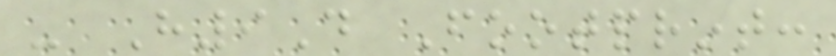- H9D Footprint:
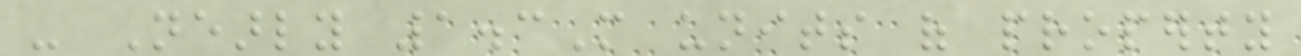- Nearly 1.3M units of property
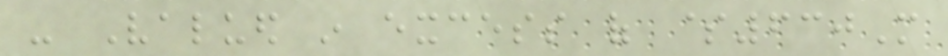- Valued in excess of $630M
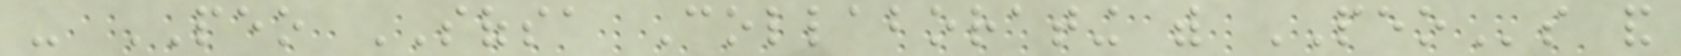- PEO SOFSA Collaborating with PEOs and
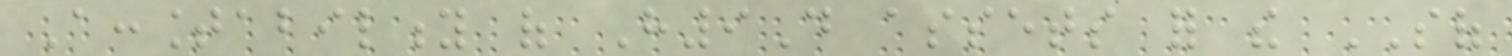Accountability of H9D assets for the SOF
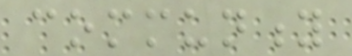community
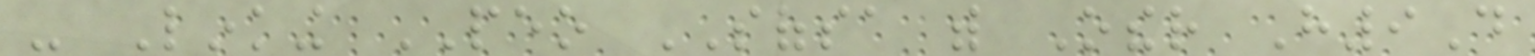- Linking PEO SOFSA with Other H9D
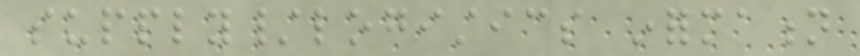supply/logistics information
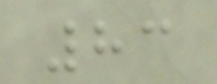83
